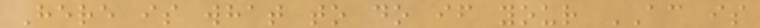Here is what to do if your AC is
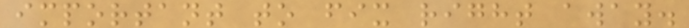important to fix right away.
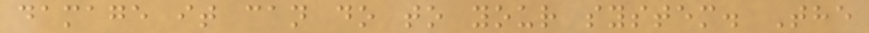damage it can do to your system. The
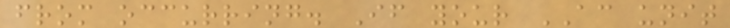from occurring. If your AC unit
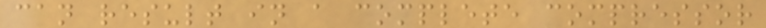can result in a complete compressor
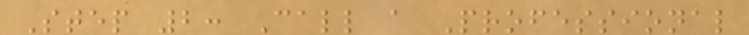Step 2: Call a Professional
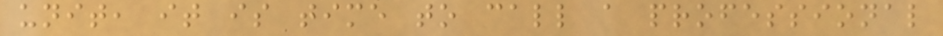unit, it is time to call a professional
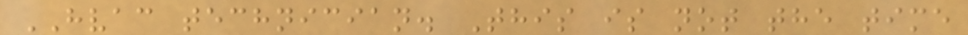HVAC technician. This is not the time
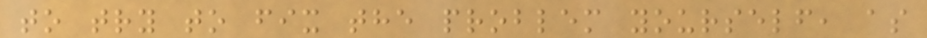to try to fix the problem yourself, as
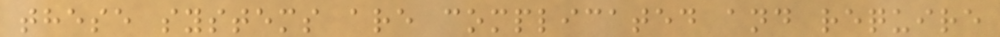these systems are complicated and require
